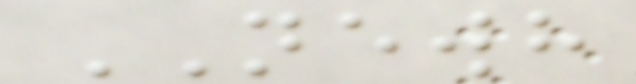NEWH
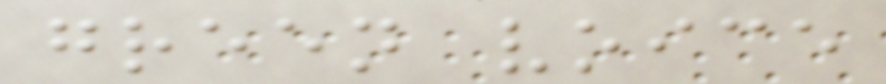green voice
